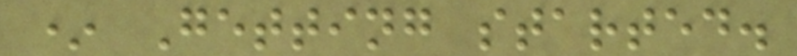* Getting started.
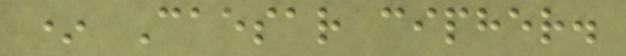* Caesar cipher.
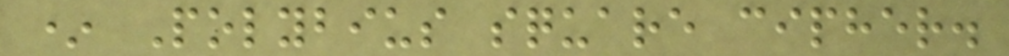* Polybius square cipher.
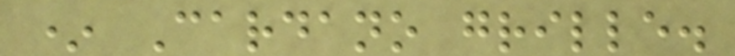* Cardano grille.
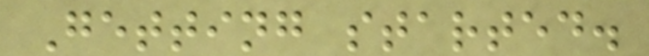Getting started.
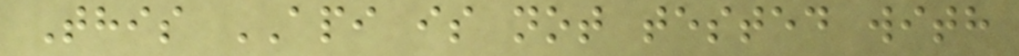This API is not tested with
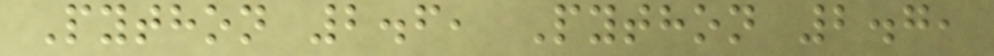Python 2.6, Python 2.7,
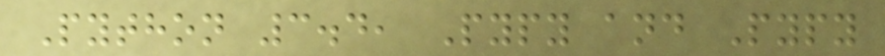Python 3.4, Pypy and Pypy
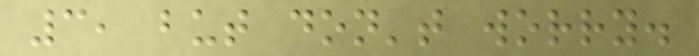3, but don't worry.
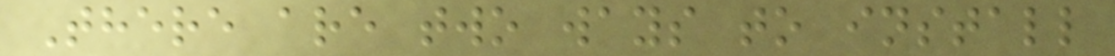There are two ways to install
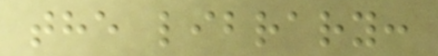the library:
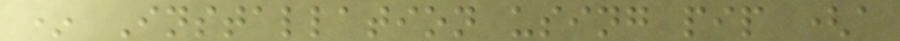* Installation using pip (a
